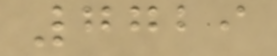7729
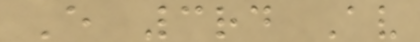E 3rd Av
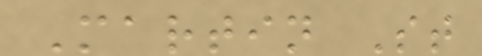Martin St
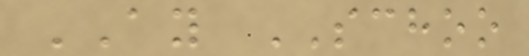AY SCHOO
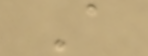A
